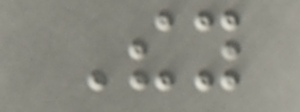They
